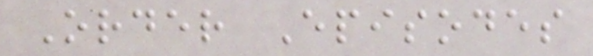Order Episodes
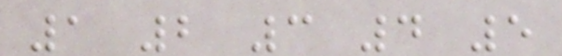1 2 3 4 5
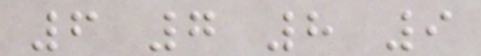6 7 8 9
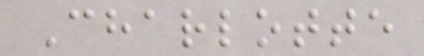Charlotte
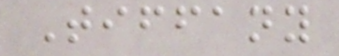Tiffany
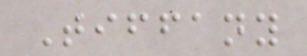Tiffany
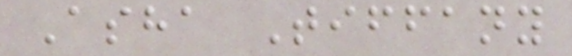Asha Tiffany
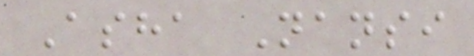Asha Nansi
